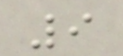9
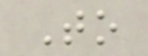To
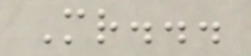Mr...
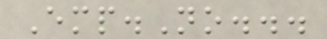Emp.No...
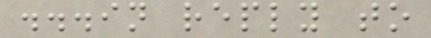...in reply to
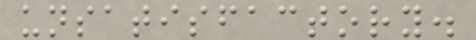unsatisfactory.
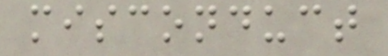misconduct
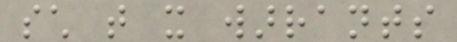such that it warrants
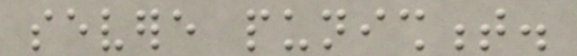severe punishment.
